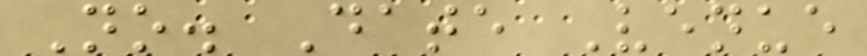No. Date Venue
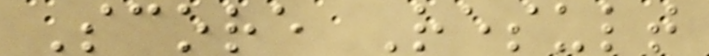Score Result
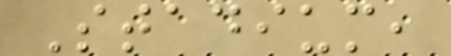Stadium,
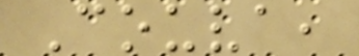Couva,
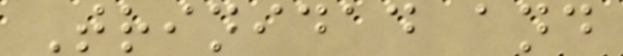Trinidad and
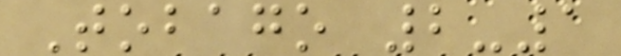Tobago 2-1
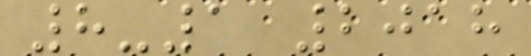8-1 2018
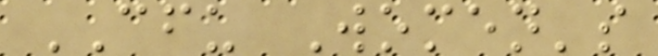CFU Women's
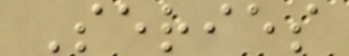Series
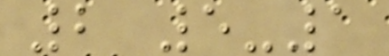2 5-1
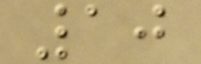10
